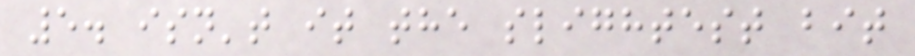5. isn't it the slightest bit
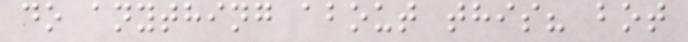do anything about this? bot
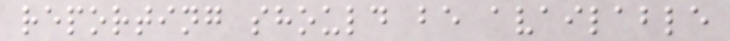reporting should be available
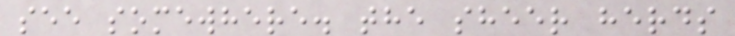see somewhere. the sheer herds
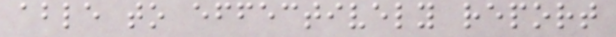able to effectively report
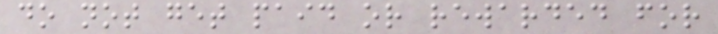do not get paid or rewarded for
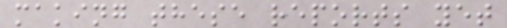making these reports yet
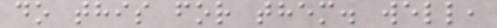do this for them. well,
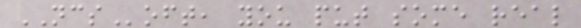NCSoft, you put some real
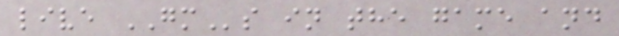live GMs in the game and
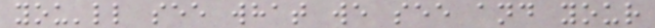you'll see what we see and your
